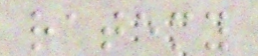ratemy
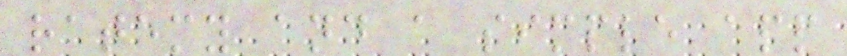ratemy and a simple app
